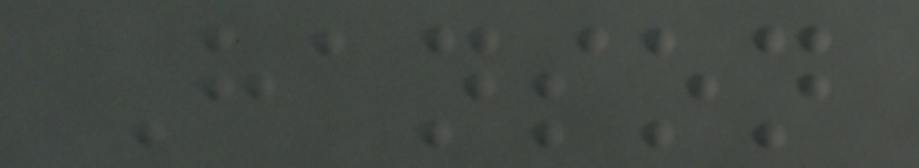Hanson
